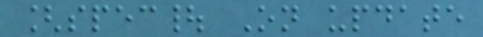[spec| On update
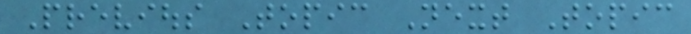Previous Topic Next Topic
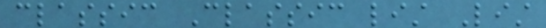classic Classic list List
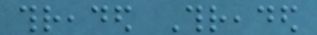threaded Threaded
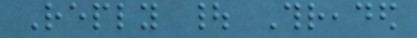Reply | Threaded
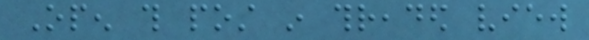Open this post in threaded view
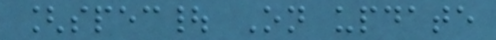[spec| On update
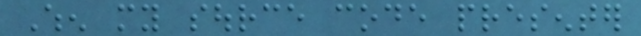When my source code presenter
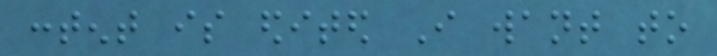content is edited I want to
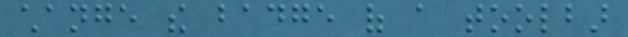change the badge of a toolbar
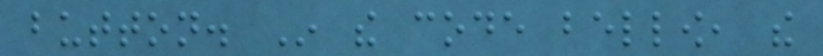button. In the code bellow, the
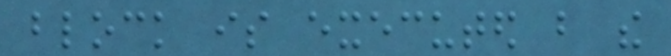block is executed but the
